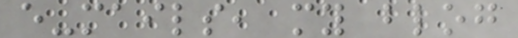e-mails, my blog
